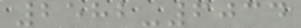2582-6034
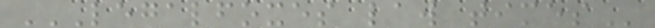LEGALFOXES LAW TIMES
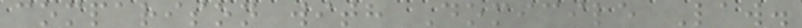comparison with Domicile Law.
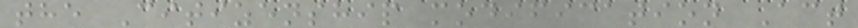the Citizenship modification Act
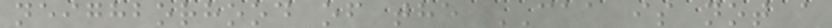neighborhood of the CAA is not a
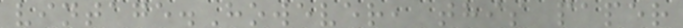vintage.However, this paper
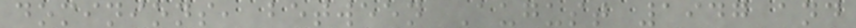dominions, between August 1947 and
